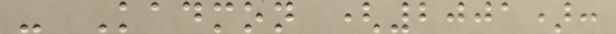- Kadmon (2001):
